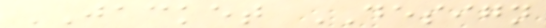JACKET DESIGN
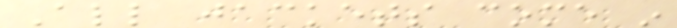All jackets come in
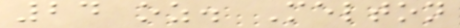24 oz. Melton
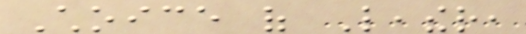Choice of Leather,
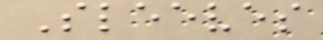Sleeves
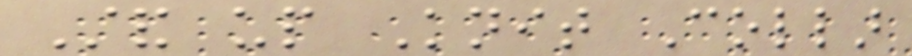Stand up Knit Collar
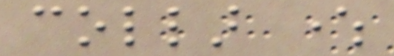collar where
